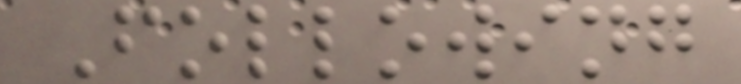Following
